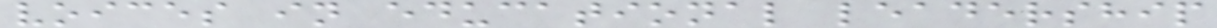voices in educational leadership
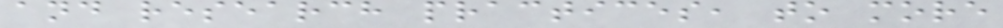and research practices, to more
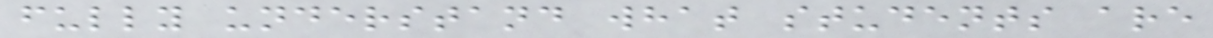fully understand what students are
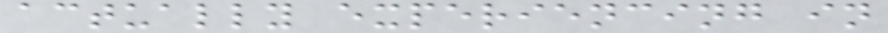actually experiencing in
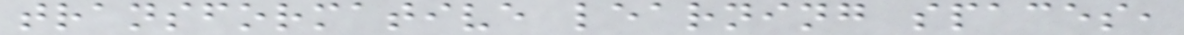transformative learning spaces,
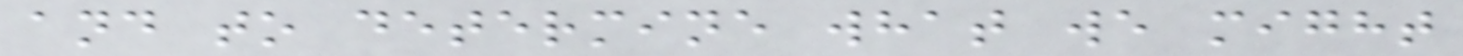and to determine what we might
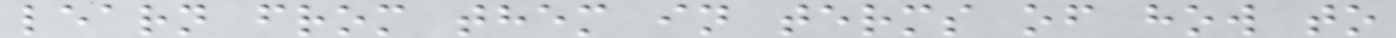learn from them in terms of how to
